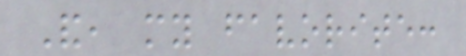And, my favorite:
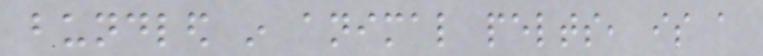bundled in animal pelts, is a
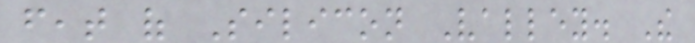feat of Silicon Valley. The
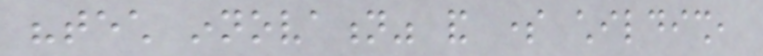"tech innovation" and some childish,
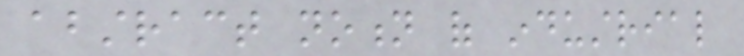abstract notion of industrial
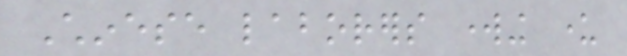Chinese laborers working under
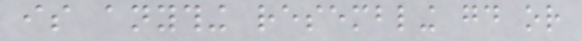is anything resembling good or
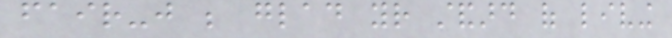fair-just be glad your standard of living
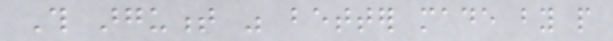This argument was better made by people
